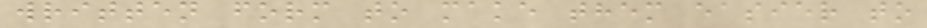written form to make them easier to
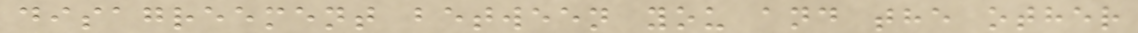disagreement between you and the other
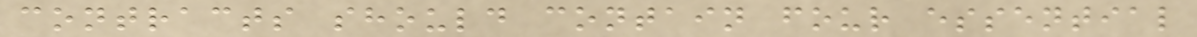contracts should contain four essential
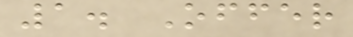1. Offer
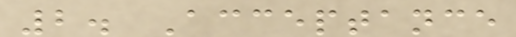2. Acceptance
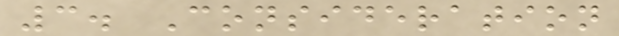3. Consideration
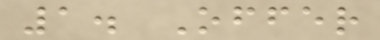1. Offer
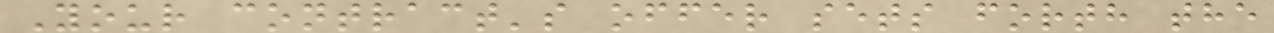Your contract's offer sets forth the
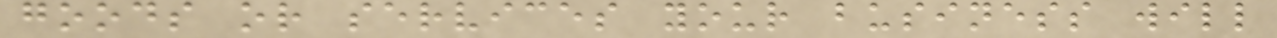goods or services your business will
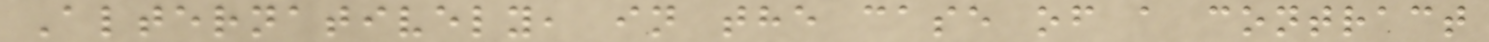Alternatively, in the case of a contract
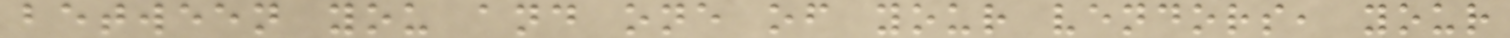between you and one of your vendors, your
